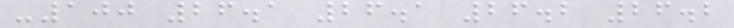-100 26.1 26.1 26.2 26.2
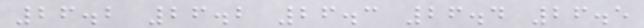26.2 26.2 26.3 26.4 26.5
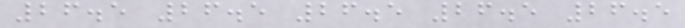26.5 26.5 26.5 26.5 26.5
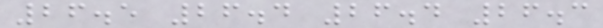26.5 26.4 26.4 26.3
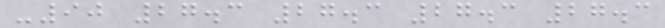-90 27.3 27.3 27.3 27.3
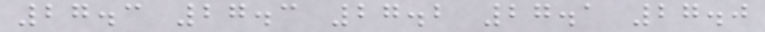27.3 27.3 27.2 27.1 27.0
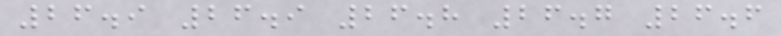26.9 26.9 26.8 26.7 26.6
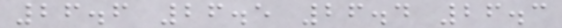26.6 26.5 26.4 26.3
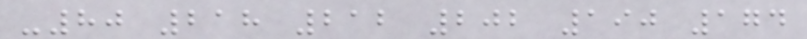-80 218 212 202 190 174
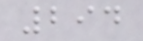294
